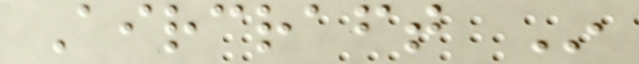Aircraft In
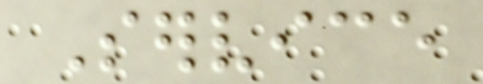Service
